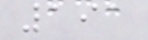191
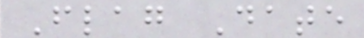Flag Date
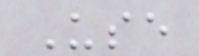Use
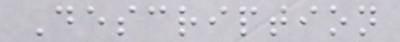Description
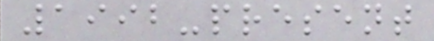1992-present
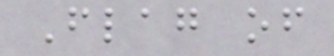Flag of
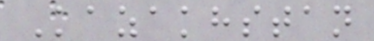Kazakhstan
